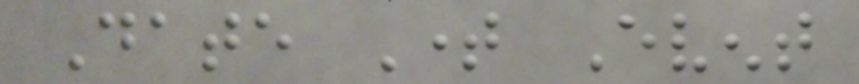Date Time Event
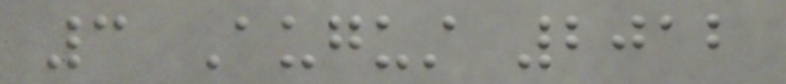3 August 2012
